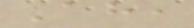Ah,
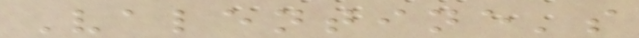Valentine's
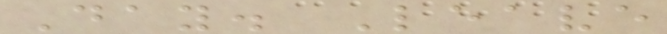Day. Leave
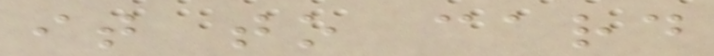it to card
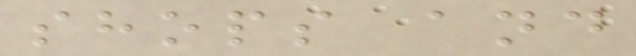shops and
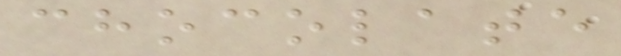chocolate
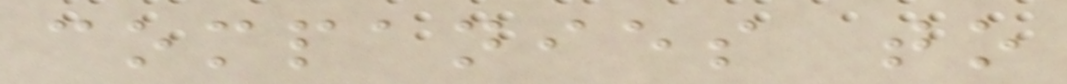companies to
